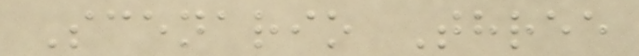Scenario Three
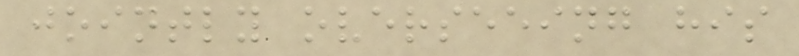jointly overseeing his
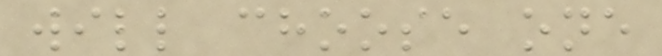will choose one
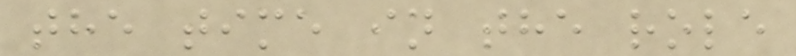the time in the role
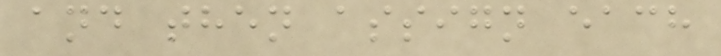and then assign each
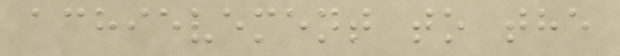achievement to the
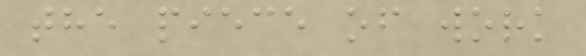the piece of work
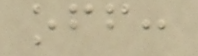off:
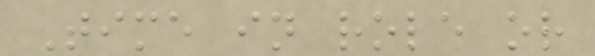Time in role or
